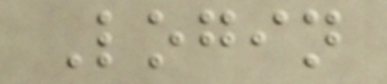Login
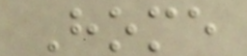Home
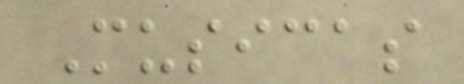Musicas
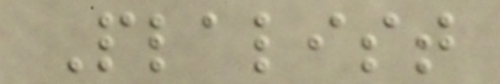Plalist
